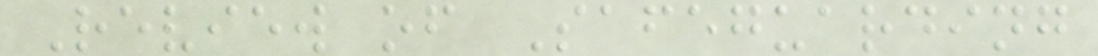Review of Safeguarding
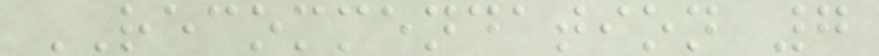RECOMMENDATION 7
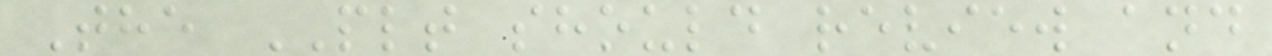The PLT should review and
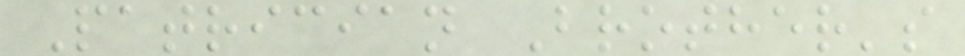Patrician Brother's
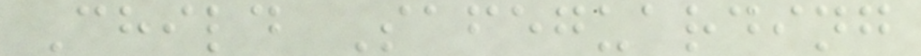Child Safeguarding
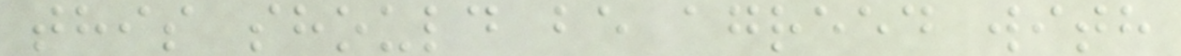this should be agreed with
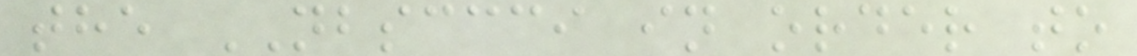the NBSCCCI in order to
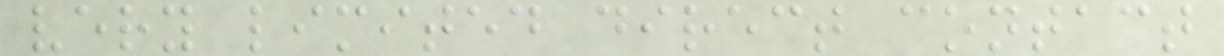very limited direct contact
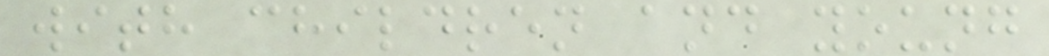with children and young
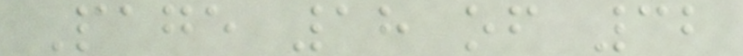Page 18 of 32
